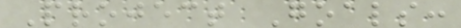Project Goals:
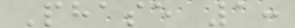Phase 1:
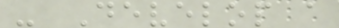- Develop a
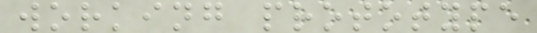working prototype
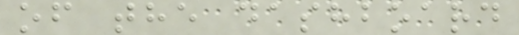of the dashboard
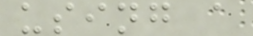using a
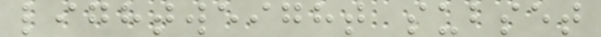lightweight subset
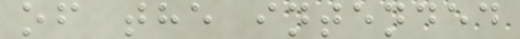of the intended
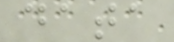data
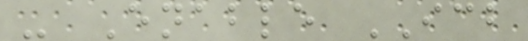- Enable ICB
